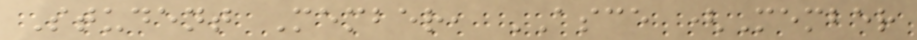Student Member, ASCE (Member
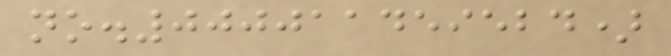no.000011459524)
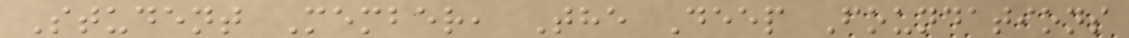Student Member, The Deep Foundations
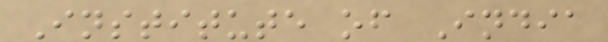Institute of India
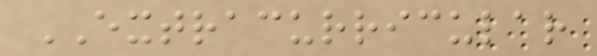EXTRACURRICULAR
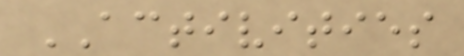ACTIVITIES
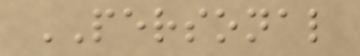PERSONAL
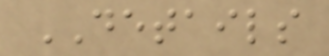DETAILS
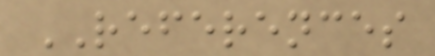REFERENCES
